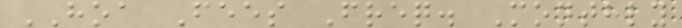HOA Fees Freq. Monthly
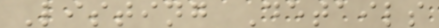Listing Details
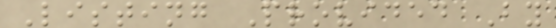Listing Provided By
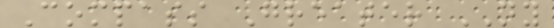Compass Greater NY
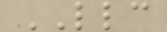LLC
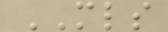MLS
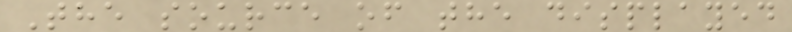The source of the displayed
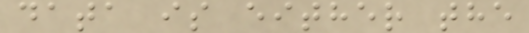data is either the
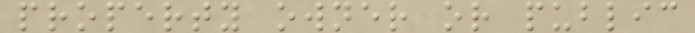property owner or public
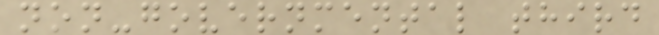non-governmental third
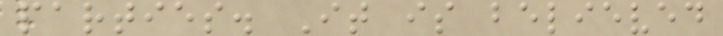parties. It is believed
